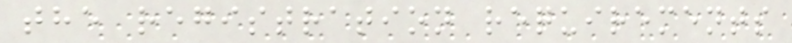the registration requirements
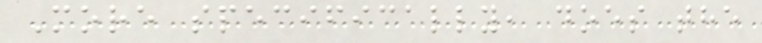More specifically, does the
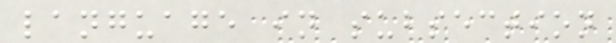language in subsection
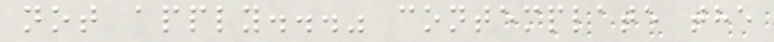not apply..." contemplate the
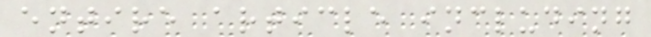entire article including
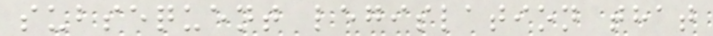subsequent legislation that
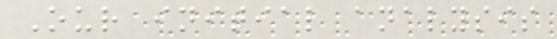Our initial analysis
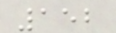152
